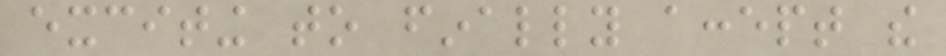exciting to finally accept the
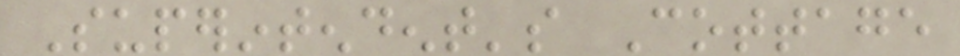Superintendent's Cottage
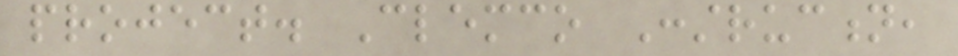project. Clemco Construction,
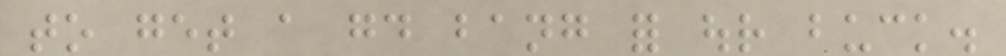to get a good bang for our buck.
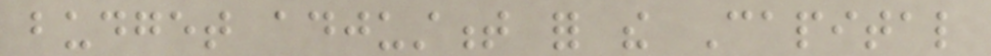budget adjustment for the Capital
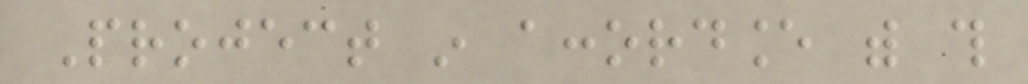Project in accordance with this
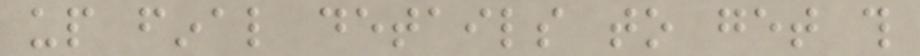up final details to get this
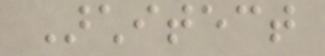Architect
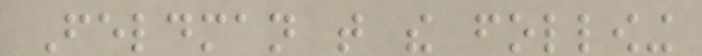Feldman that the following
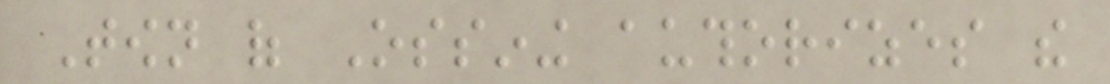Town of Ossining authorizes the
